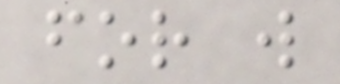for w
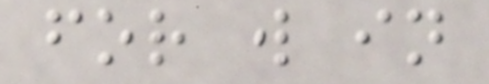for w in
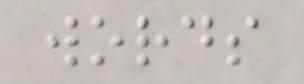words
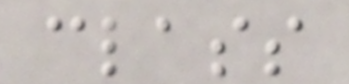class
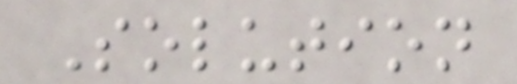Solution
